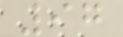97
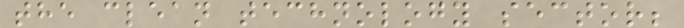the clean technology sector;
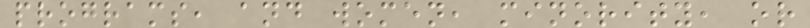programs, and women, minority, or
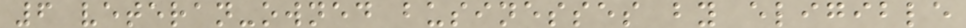6 veteran-owned businesses by eligible
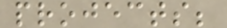projects;
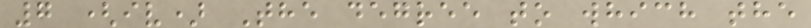7 (iv) The degree to which the
